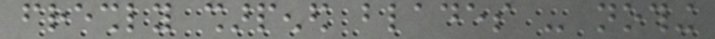freshly sharpened blades - nothing
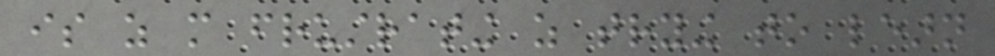is as more frustrating as trying to learn
